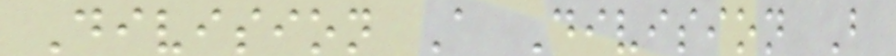Division A Division B
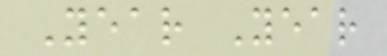Year Year
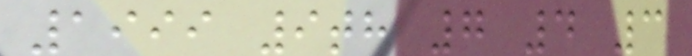1999 9th 7 4 3
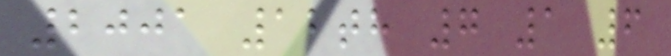2001 12th 7 1 6
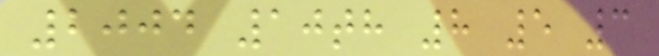2004 10th 8 5 3
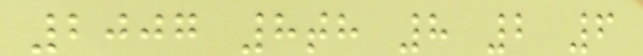2007 8th 8 2 6
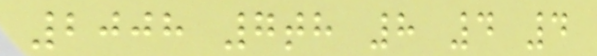2008 7th 8 4 4
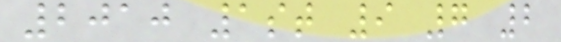2010 1st 9 7 2
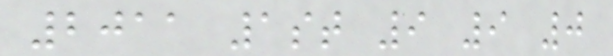2011 1st 9 9 0
